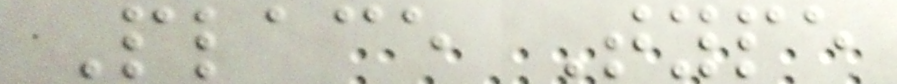Place Type
